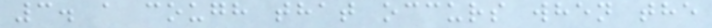3. a cough that occurs when the
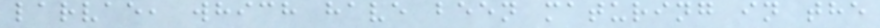larvae, which have been maturing in the
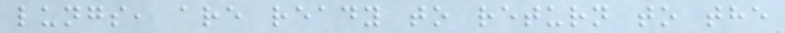lungs, are ready to return to the
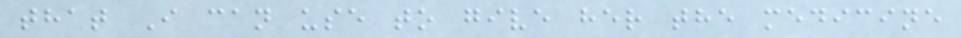that I can use to give her the medicine
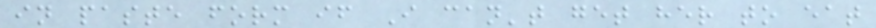in paste form if I can't get her to eat
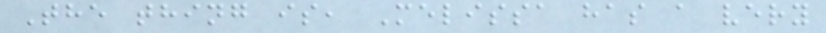The thing is, Melissa has a very
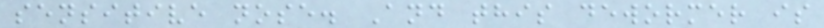sensitive nose. And this dewormer is
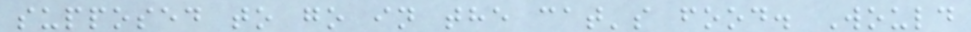supposed to go in the cat's food. Would
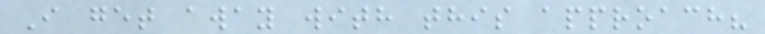I get away with this approach?
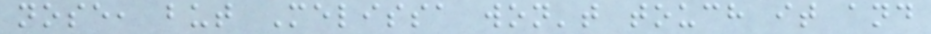nose, but Melissa won't touch it and
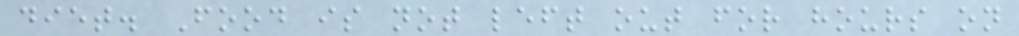diet. Food is not left out for hours on
